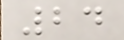24
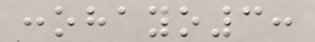:ohayo3:
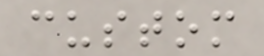custom
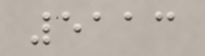5113
